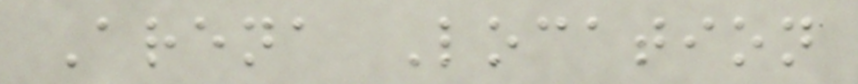Arena Location
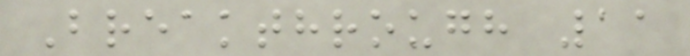Breakthrough 11
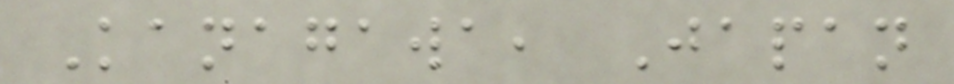Kanagawa, Japan
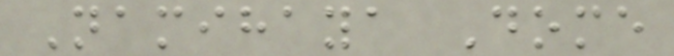Namihaya Dome
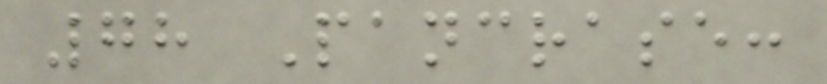78 Pancrase:
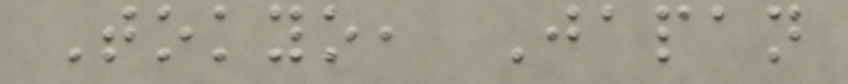Tokyo, Japan
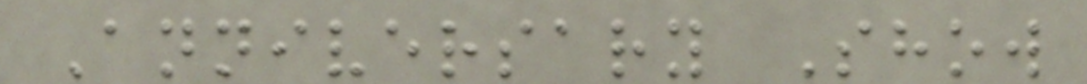Anniversary Show
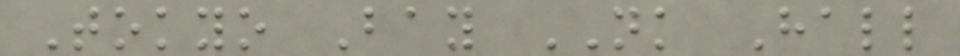Tokyo Bay NK Hall
